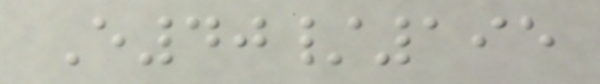E40/195
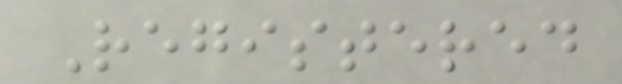Registered
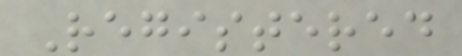Registered
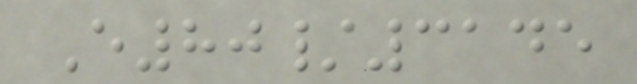E80/3145
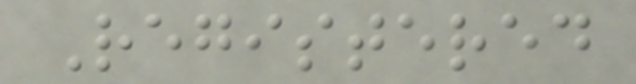Registered
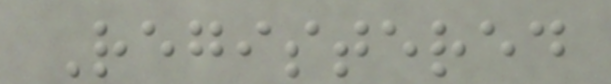Registered
